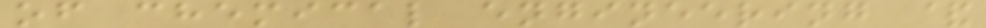of chemical engineering &
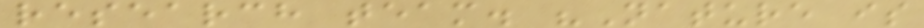research team. "Nature is
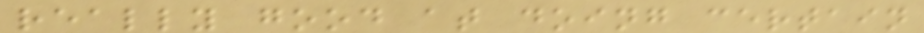really good at doing certain
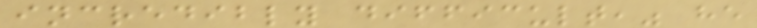incredibly difficult," he
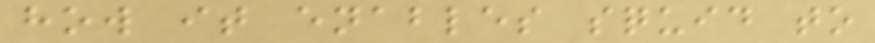how it enables squid to
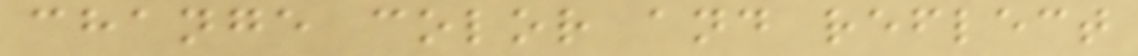change color and reflect
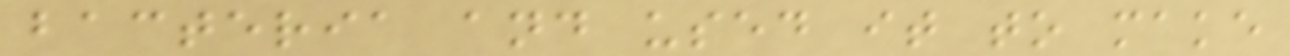bacteria and used it to make
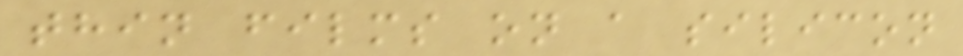thin films on a silicon
